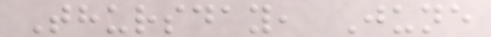Thursday, June
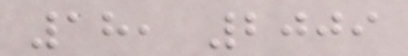18, 2009
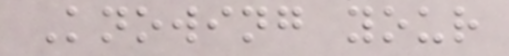Knowing your
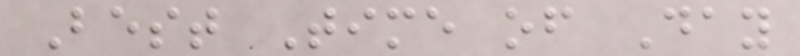Best Time of Day
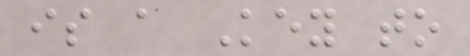is a Key to
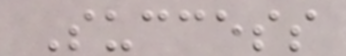Success
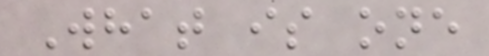What is one
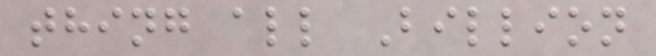thing all Billion
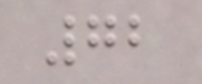72
